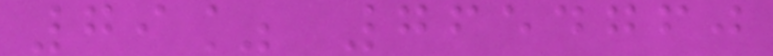79% 7654760
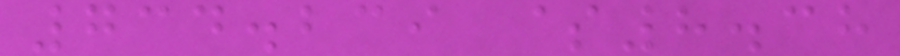734.239 $8.38
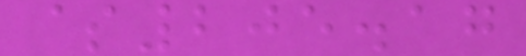$205.17
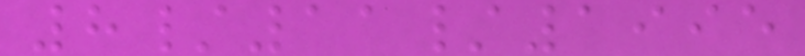8/11/1995
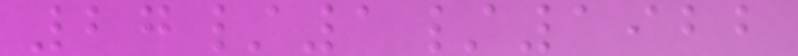27/1/1922
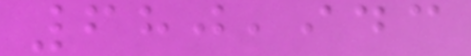680,943
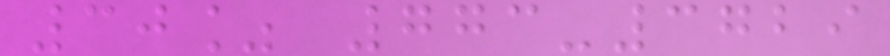30% 773-3729
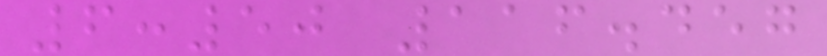6:50 116.457
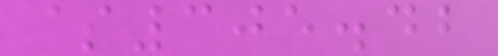$305.42
